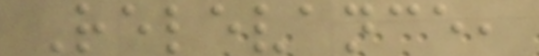Relevance,
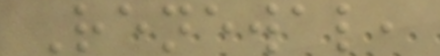Renewal,
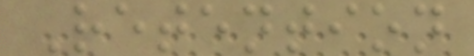Retention
